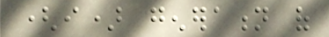(i) generation of
